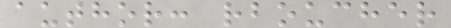author: rboucher
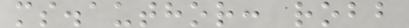ms.author: robb
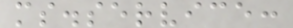ms.service:
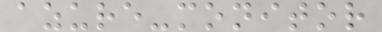azure-monitor
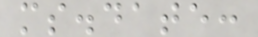ms.date:
